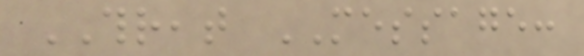THREAT MESSAGE:
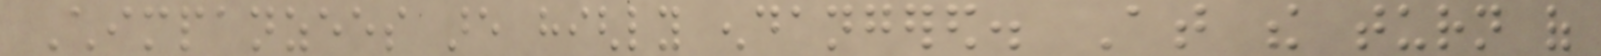Chimpanzees are highly endangered. At the turn of
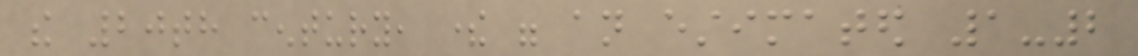the 20th century, there were an estimated 1-2
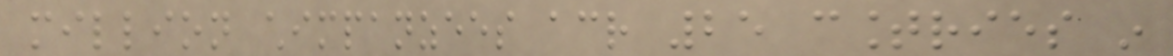million chimpanzees across 25 countries in
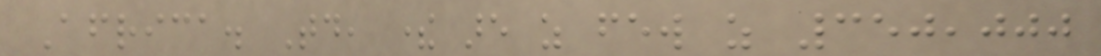Africa. Today, there are as few as 350,000
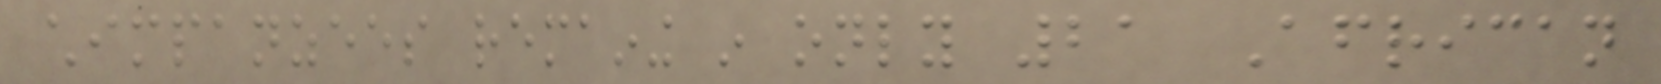chimpanzees remaining in only 21 African
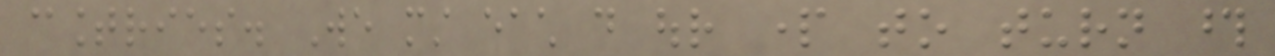countries. We must each do our part to turn those
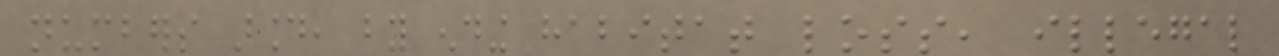numbers around, by ending habitat loss, illegal
